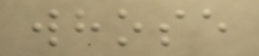whose
